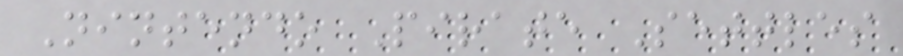Nintendo Pirate Settles
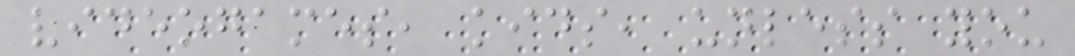videogames, kids, unless you
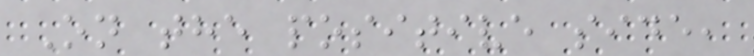On the positive side,
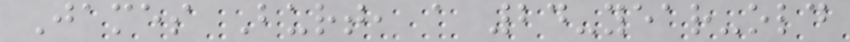James Burt, a 24-year-old
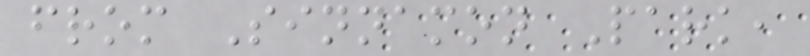from Sinnamon Park,
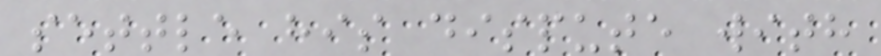settle his dispute with
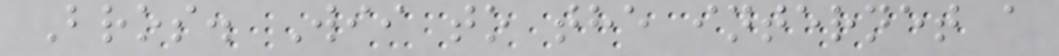Bros. Wii to the internet a
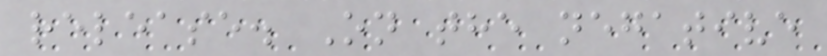release. On the negative
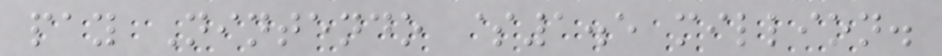pay Nintendo $1.5 million.
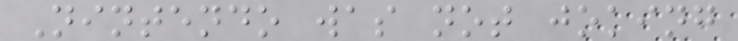Nintendo was not joking
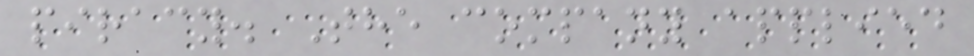piracy. The company applied
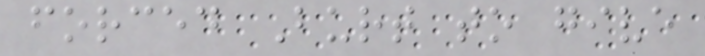forced Burt to give
